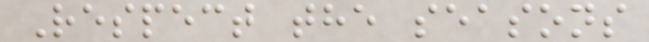Respect the seasons
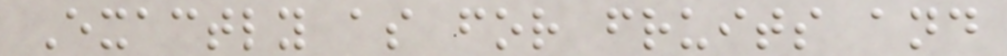Exactly as for fruits and
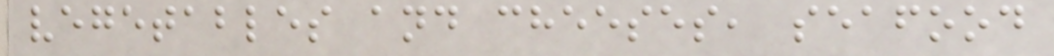vegetables and cheeses, seafood
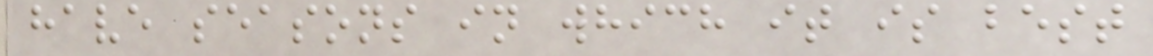have seasons in which it is best
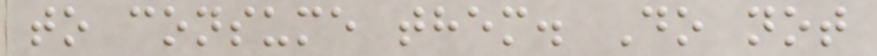to consume them. Do not
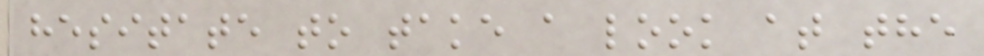hesitate to take a look at the
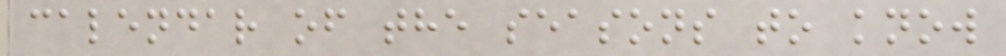calendar of the seasons to know
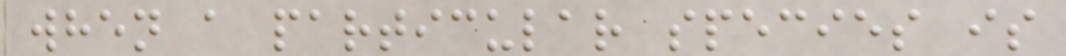when a particular species is
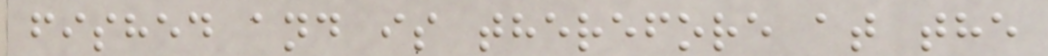fished and is therefore at the
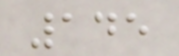145
